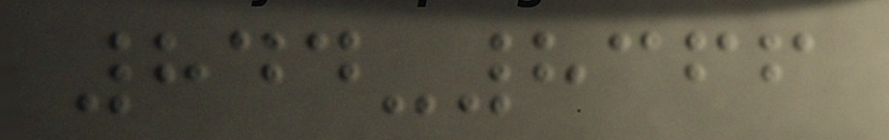844-8366
